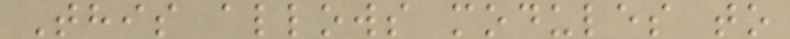This allows modules to
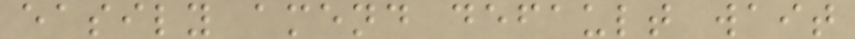easily amend default wait
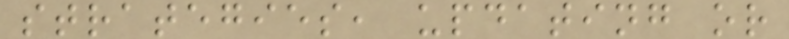strategies, updating or
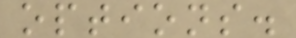options.
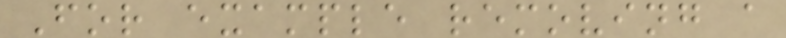For example removing a
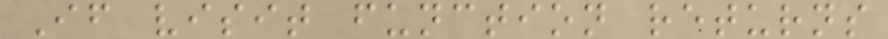If visit function returns
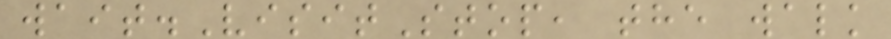wait.VisitStop, the walk
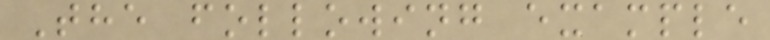The following example
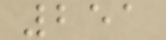251
